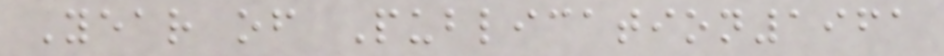Year of Publication1961
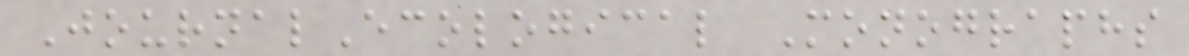JournalEcological Monographs
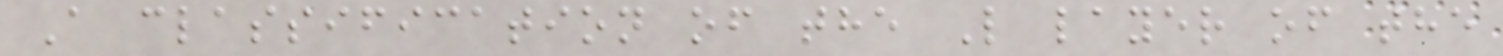A classification of the L layer of the
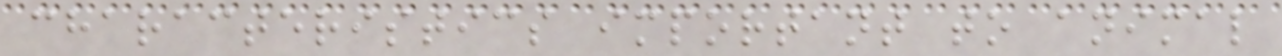characteristics important to animal
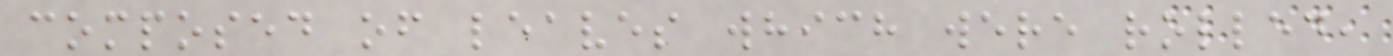composed of leaves which were rolled,
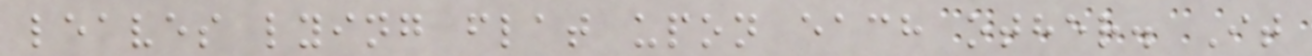leaves lying flat upon each other. It
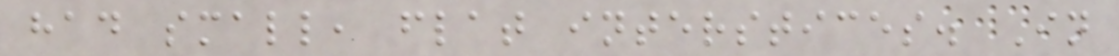had small, flat interstices. In
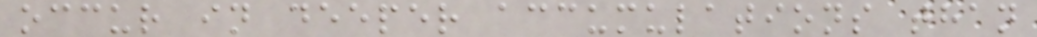occur in deeper accumulations than
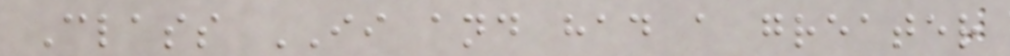Class II and had a greater
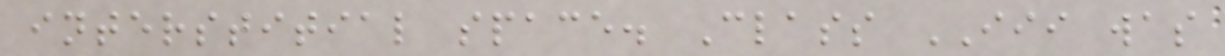interstitial space. Class III was
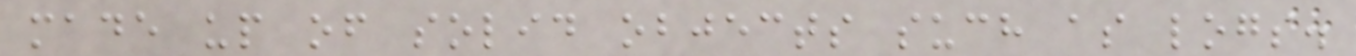made up of solid objects such as logs.
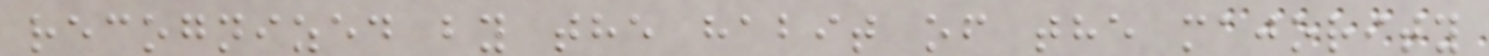recognized by the habit of the majority
